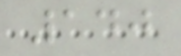140
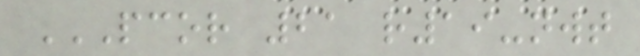PCOR 21 R19-NWT
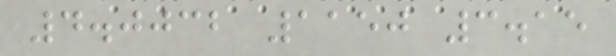4.0032 1150 3.15
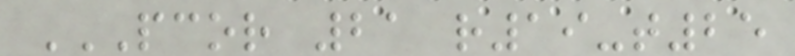PCOR 21 R19-T25
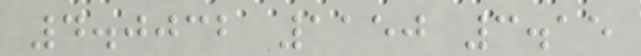4.0032 1150 3.15
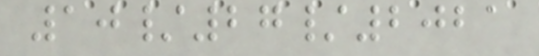10/27/2021
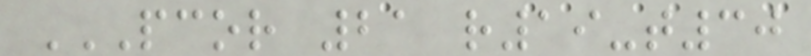PCOR 21 R19-T30
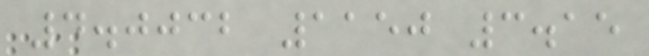4.0032 1150 3.15
